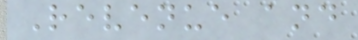Revenue and
